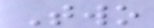Two
